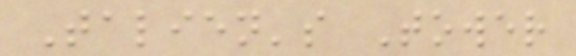Talien's Tower
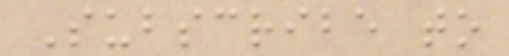Subscribe to
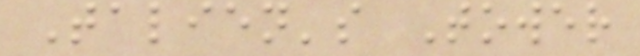Talien's Tower
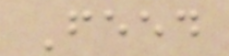Feed
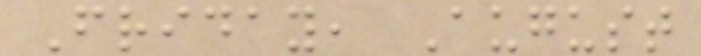Friday, August
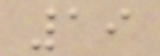19
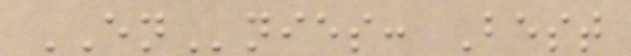ENnies: Best
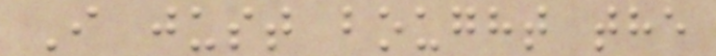I just bought the
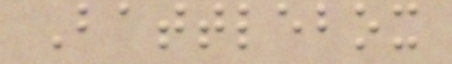Battlebox
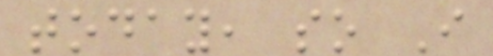today, so I
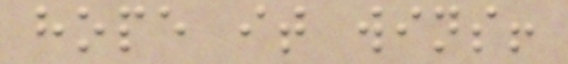hope it wins!
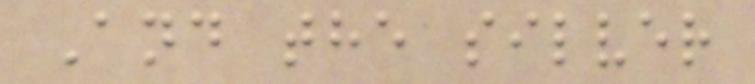And the silver
